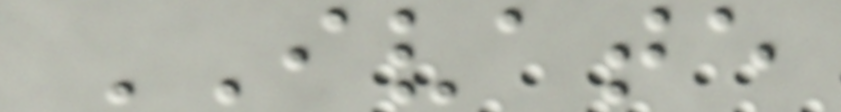IVATE
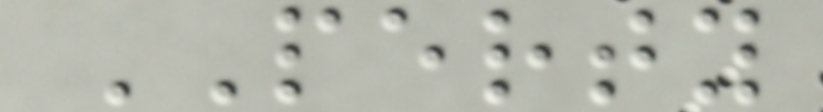PERTY
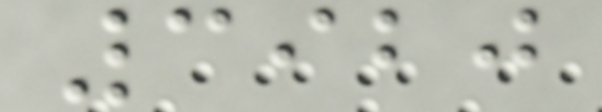3920
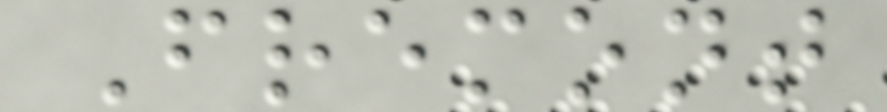Fremont
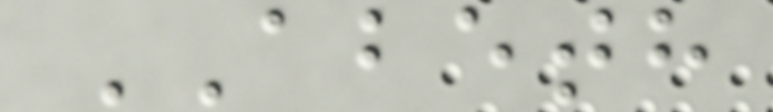ABETH
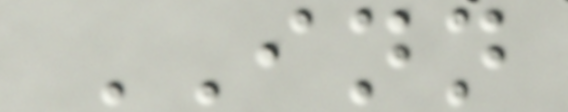INN
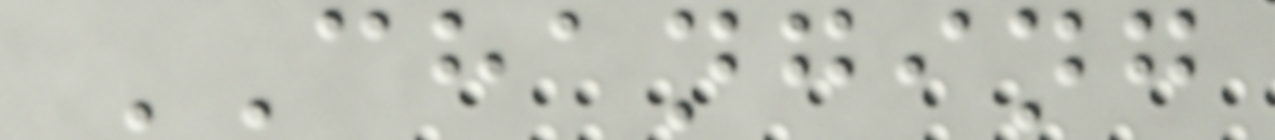CHANGING
